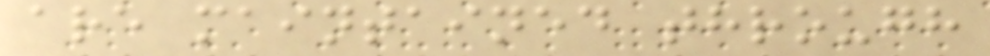are maintained through
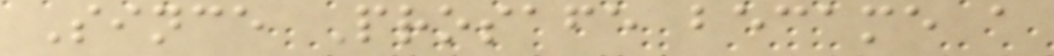Since Prosafe became a
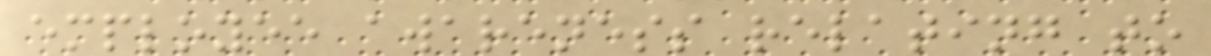employee awareness relating to
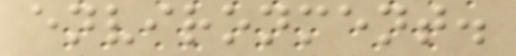environment.
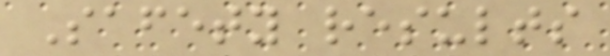Safety results
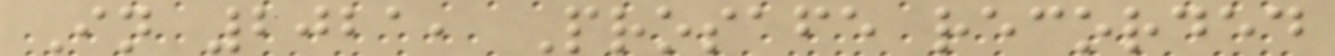In 2021, Prosafe recorded
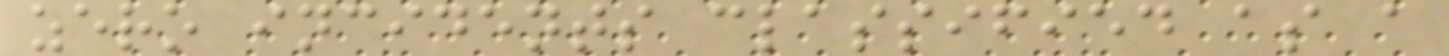zero incidents classified as a
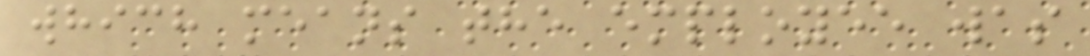which means the employee was
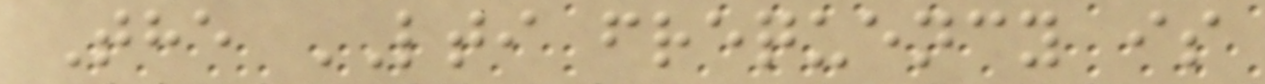The LTI frequency is
